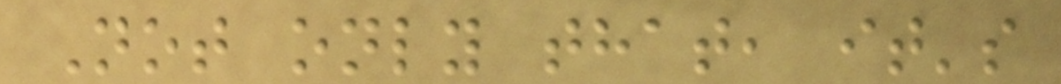Not only that, it's
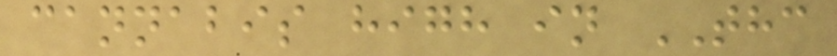cannabis high in THC
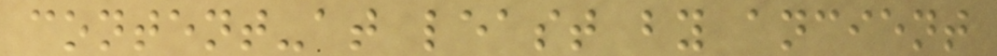content-at least by ancient
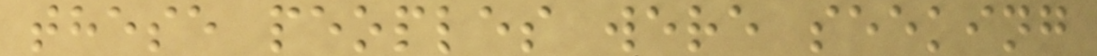these peoples were seeking
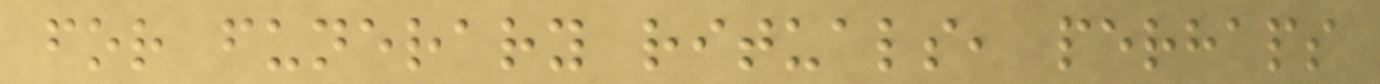for funerary rituals, perhaps
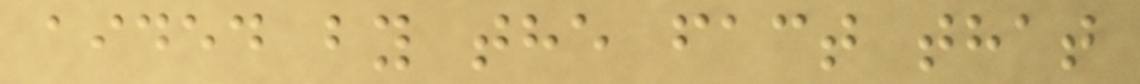aided by the fact that
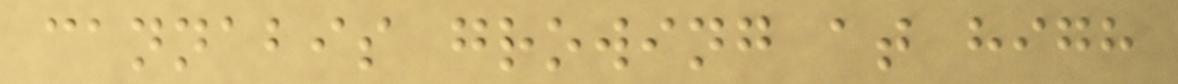cannabis growing at high
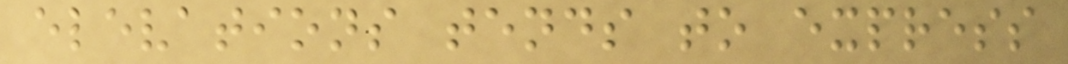elevations tends to express
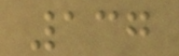137
